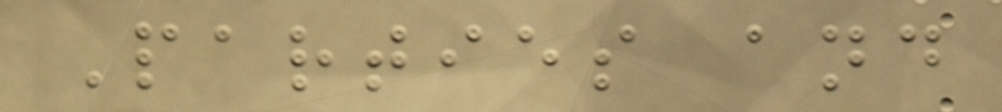Parties and
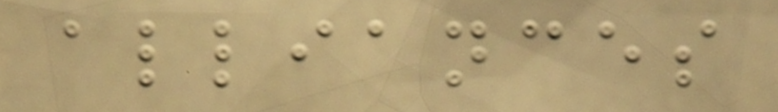alliances
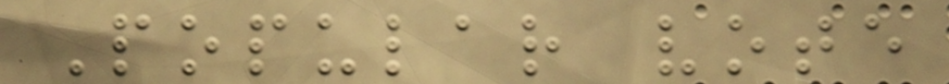Popular vote
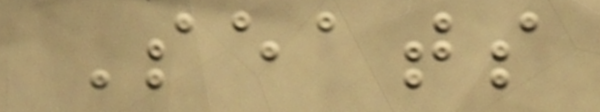Seats
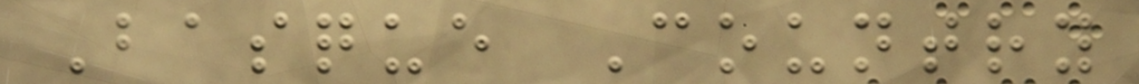Basque Country
